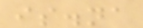is.na
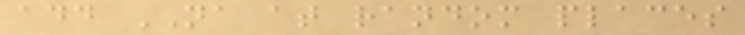add NA at random places
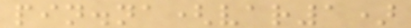pin.na(var1)
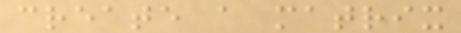create a matrix
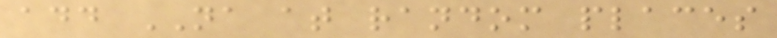add NA at random places
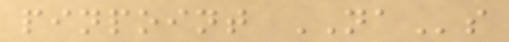pinpoint NAs
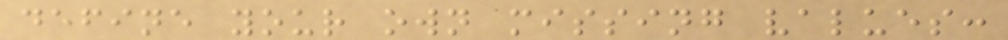define your own missing values:
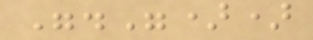"."))
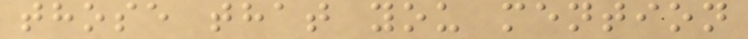those that you mention
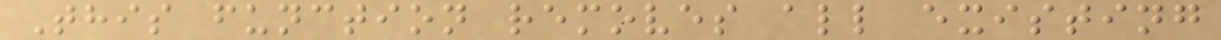This function removes all existing
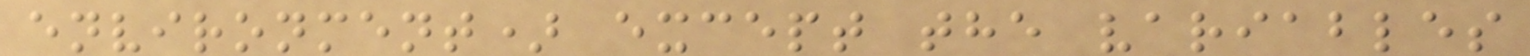environment) except the variables
